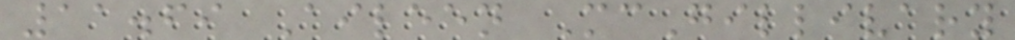11.69 Aileen McGillivary
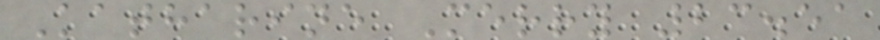Katharine Merry 23.51
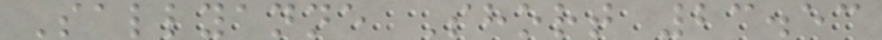Sallyanne Short 23.53
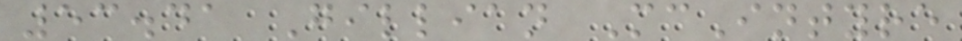53.41 Gillian McIntyre
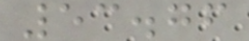53.76
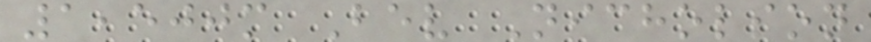1,500m Bev Nicholson
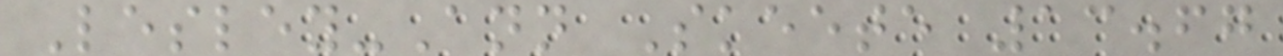Lesley-Ann Skeete 13.67
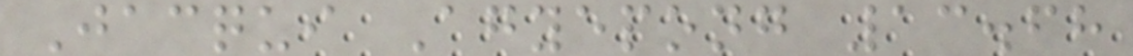Jacqui Agyepong 13.68
